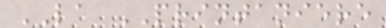LA PRINTANIERE
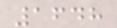1648
